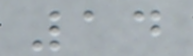14
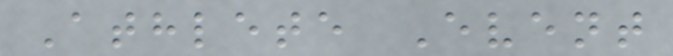Athlete Event
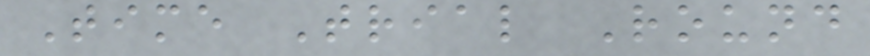Time Trial Round
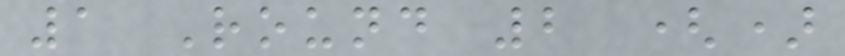1 Round 2 ()
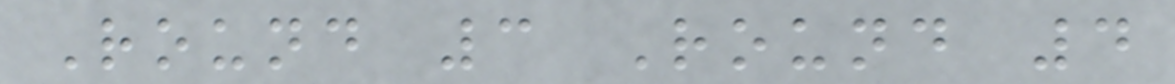Round 3 Round 4
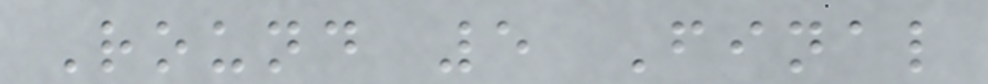Round 5 Final
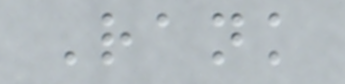Rank
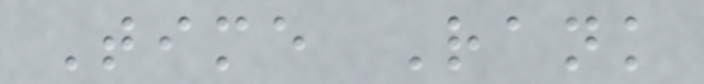Time Rank
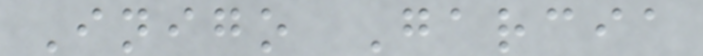Inigo Garcia
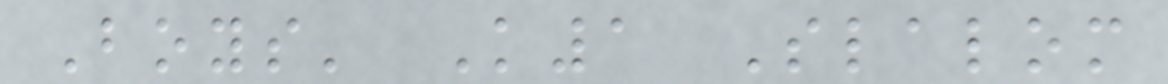Boys' K1 Slalom
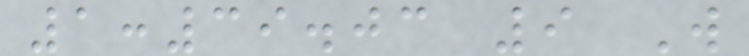1:39.03 9 W
